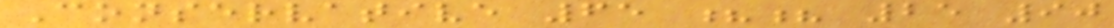Conservative 65 ?? 25 90
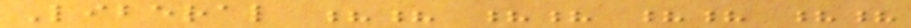Liberal ?? ?? ?? ??
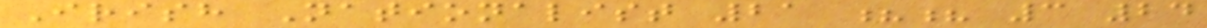Irish Nationalist 21 ?? 3 24
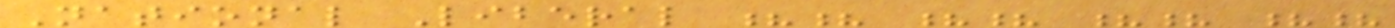National Liberal ?? ?? ?? ??
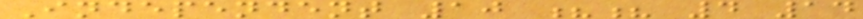Independent 10 ?? 4 14
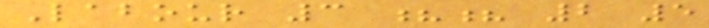Labour 3 ?? 2 5
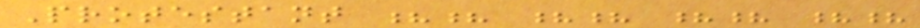Protestant ?? ?? ?? ??
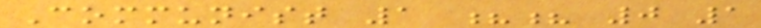Communist 1 ?? 0 1
